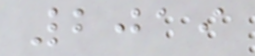2019
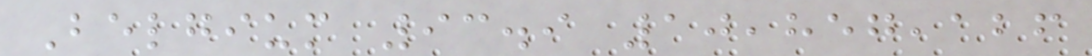Belgium 93.9 10,857,126
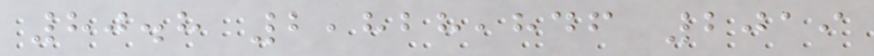80.8 2,828,846 2019
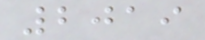2019
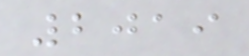2019
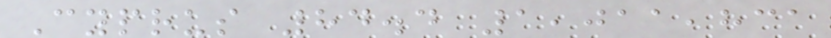Cyprus 84.4 1,011,831
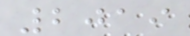2019
